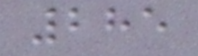285
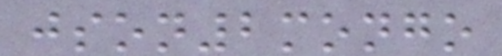json2mongo
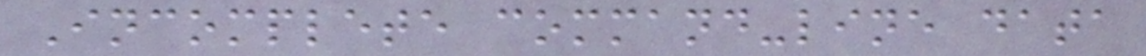Incomplete command-line data
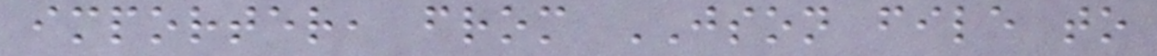importer, from JSON file to
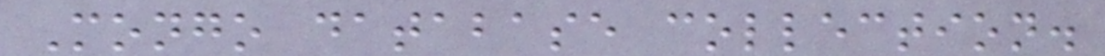Mongo database collection.
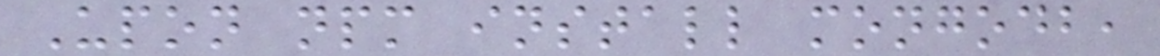Upon npm install mongodb,
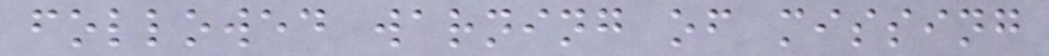followed warning of missing
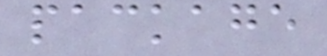package
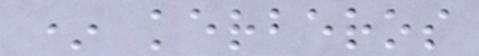* kerberos
